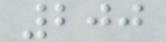200
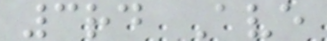3rd Ave
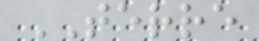TERRE
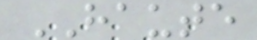HAUTE
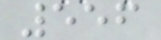556
